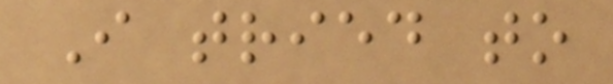I tried to
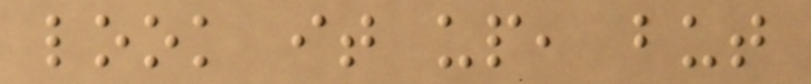look it up, but
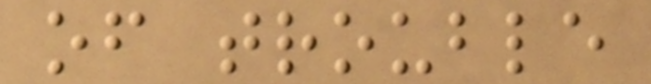of trouble
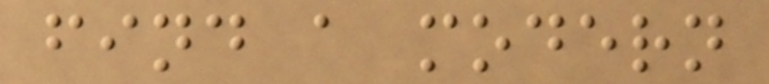find a modern
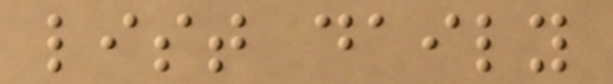list daily
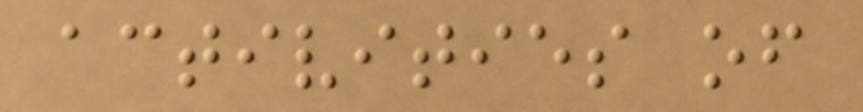activities of
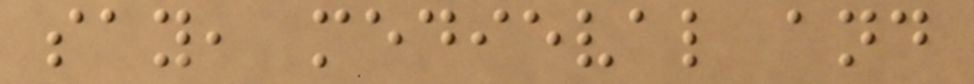say, medieval and
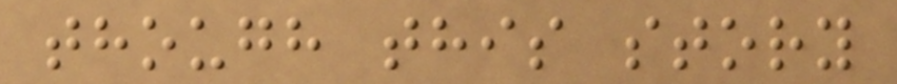though this story
